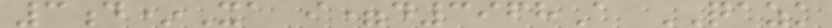3d*Xa i=d3968A QAZK
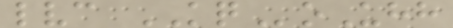lvc KQoUhh
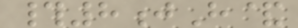#8jH&
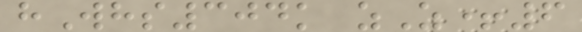hWhs304k zZ+6
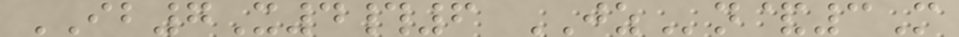IB7X4#6 JZn&3M
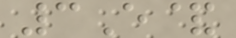3E&
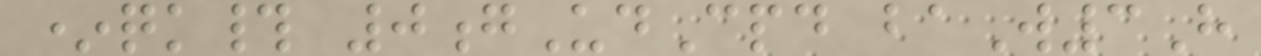*qk# 0gUdCpd baW3H
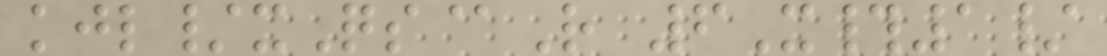kjl/xQs@R 6X#1/
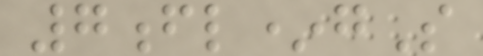7fl*gS
